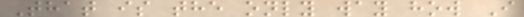That is the only way how I
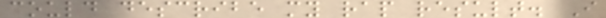could describe my rap result. I
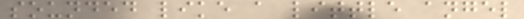sounded like a little angel
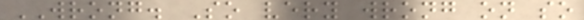WRONG. So very wrong on so
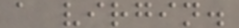a virgin.
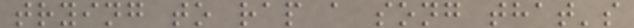trying to rap a song that's
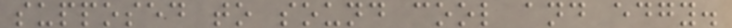supposed to sound cool and edgy.
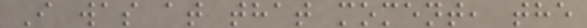I was at that moment, the
